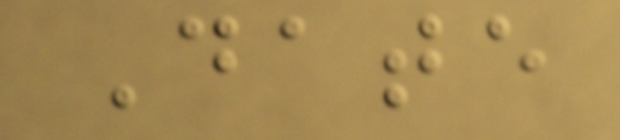Date
